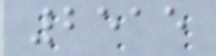2515
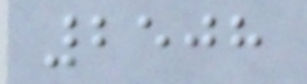2508
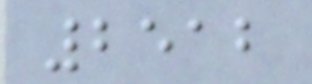2512
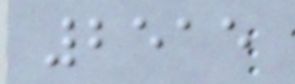2515
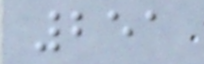251
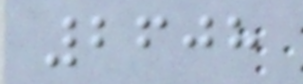2608
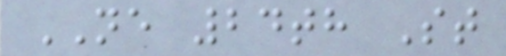NE 24th St
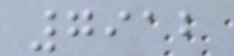7912
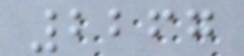2267
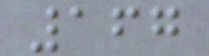167
